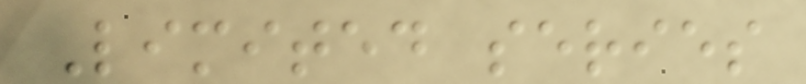Limited series
